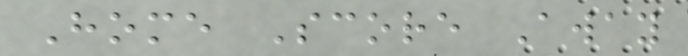Home Score Away
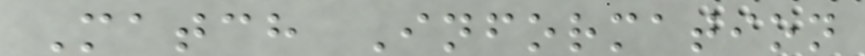Match Information
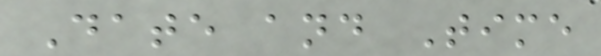Date and Time
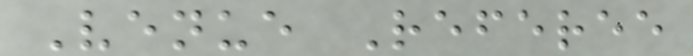Venue Referee
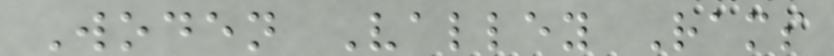Woden Valley Rams
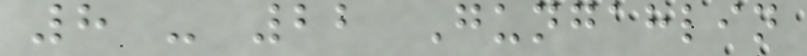8 - 22 Gungahlin
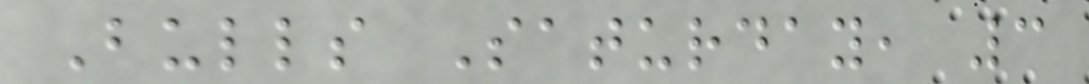Bulls Saturday, 3
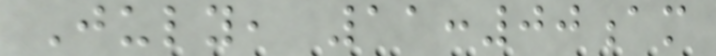July, 11:00am
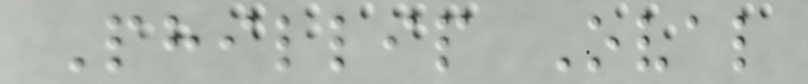Phillip Oval
